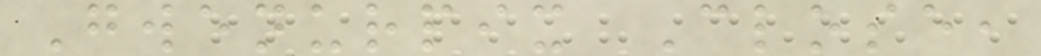Gwenurpix Close,
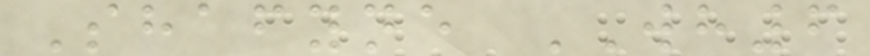Shafyne WH6
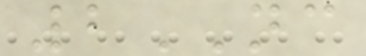2NC
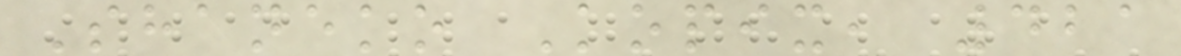Shaneko Kopix, 421
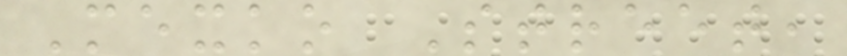Mexko Street,
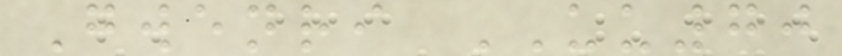Gwenri UU70
